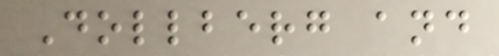Dollberg and
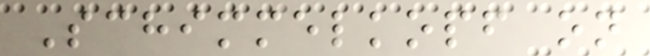Schimmelkopf on
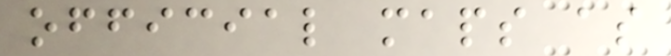official maps as
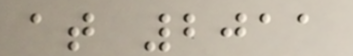at 2011
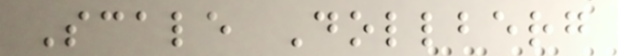Scale Dollberg
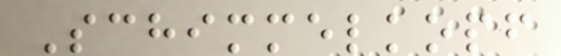Schimmelkopf
